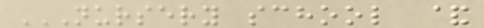NURSERY SCHOOL &
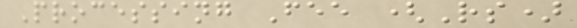Processing Fee (Rs)
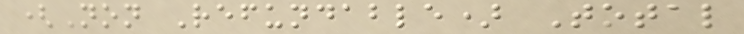(Non Refundable) Total
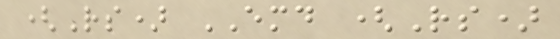(Rs) EMD (Rs)
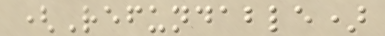(Refundable)
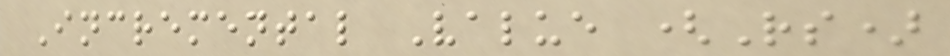Incremental Value (Rs)
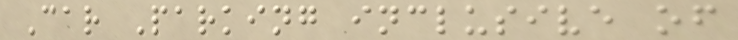Car Parking inclusive of
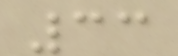33
